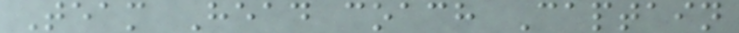Team Head coach Captain
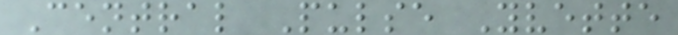Central Pulse Yvette
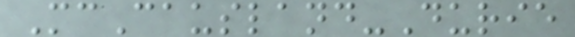McCausland-Durie
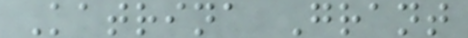Katrina Grant
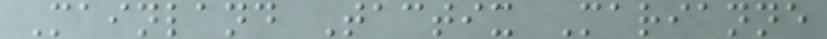Mainland Tactix Marianne
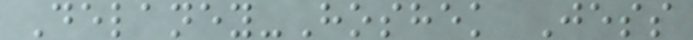Delaney-Hoshek Jess
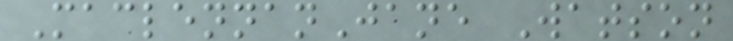MaclennanJane Watson
